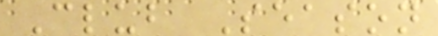Club Season
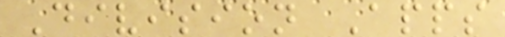Division Apps
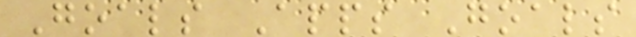Goals Apps Goals
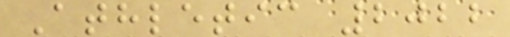Athletic 2022
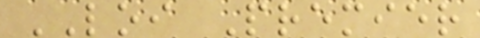LOI Premier
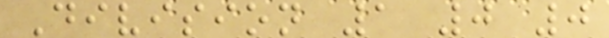Division 1 0 0
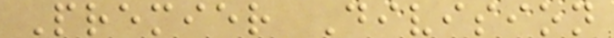Premier Division
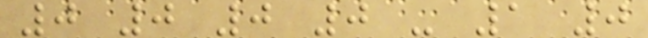0 0 0 0 - 1 0
